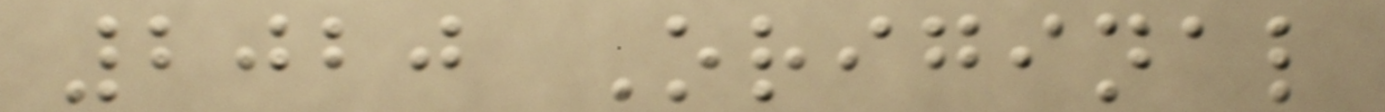2020 Original
